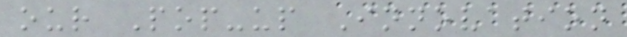our Pop-up Innovation
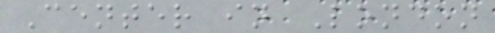Center in London
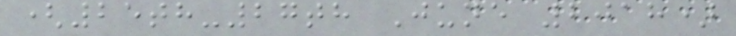(25th-27th June 2018)
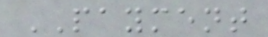PAYMENT
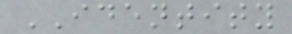IDENTITY
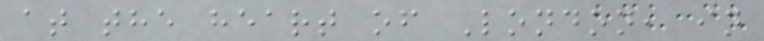at the heart of London, in
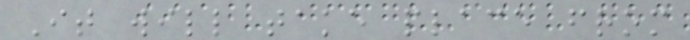It will take place from
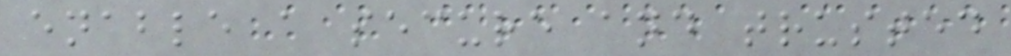enable a secure and trusted
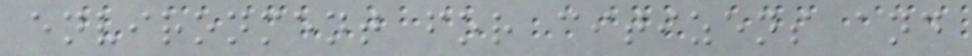environment for citizens and
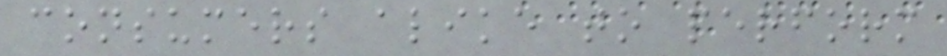consumers alike to perform
